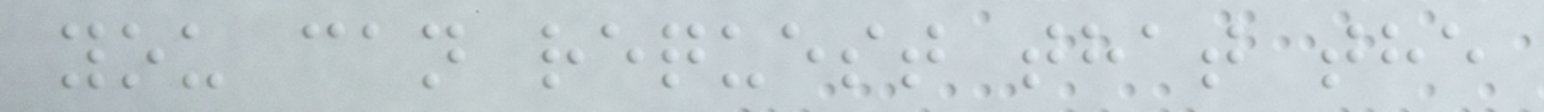you can request that the
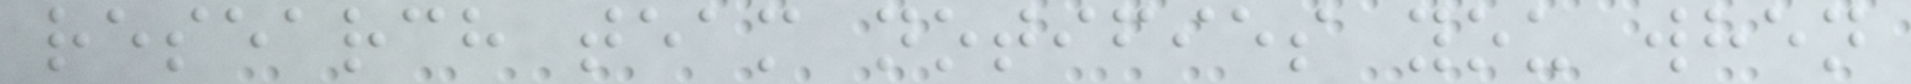research team notifies you when
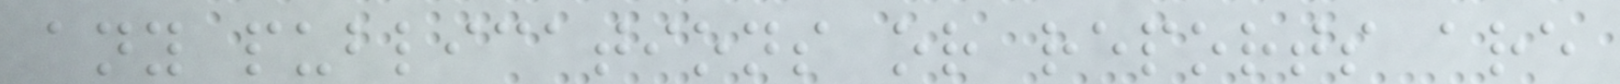any publications or reports are
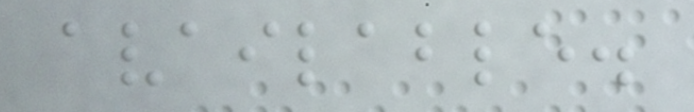available.
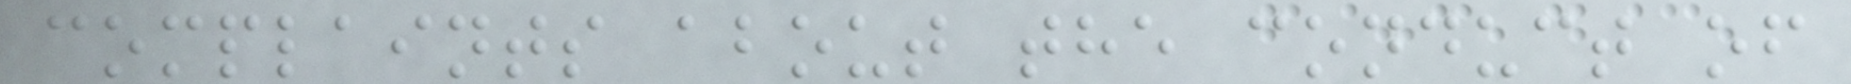complaints about the conduct of
